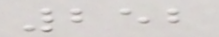252
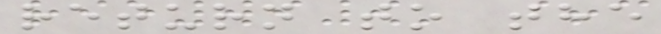return to the
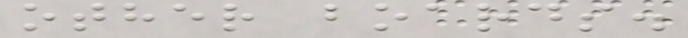other boards.
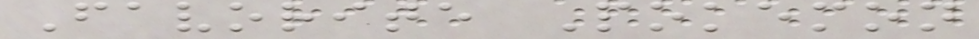Favorite Pokemon
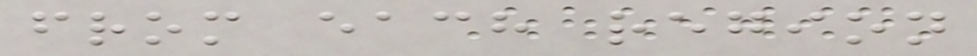from each region
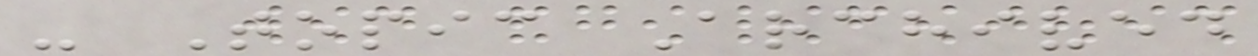- Topic Archived
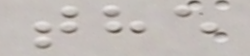the
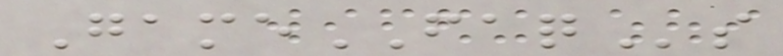GameFAQs
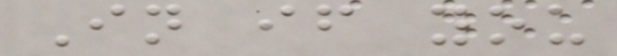In if you
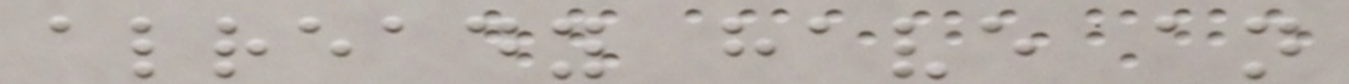already have an
